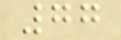77
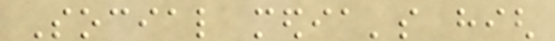Social media's high
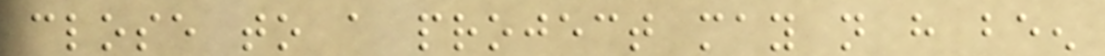close to a project may not have been
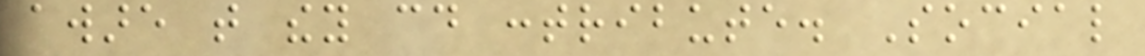aware that they could contribute. Social
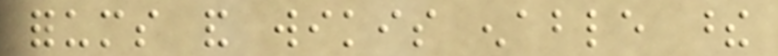forums and wikis enable these
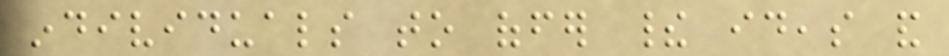individuals to offer their ideas and
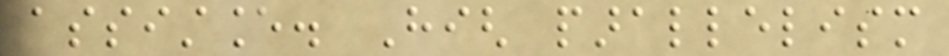assistance. High parallelism
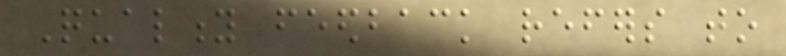Quality feedback refers to
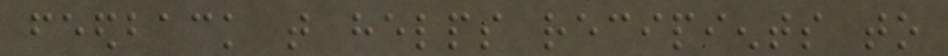feedback that helps recipients to
